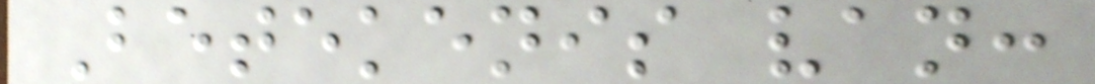Betekenis van:
